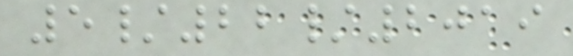5/22/2019
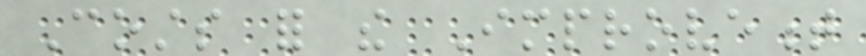Costs for the Improvement
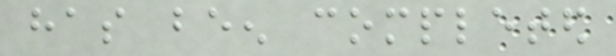has been completed
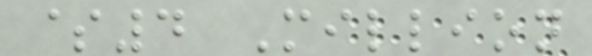$4 Million
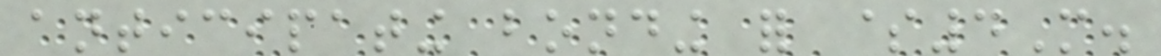anticipating bonding for $4M.
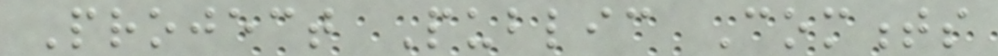Project Public Comments
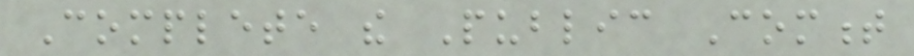Complete the Public Comment
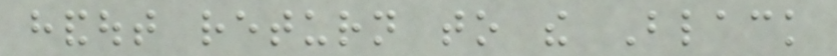handout return to the Black
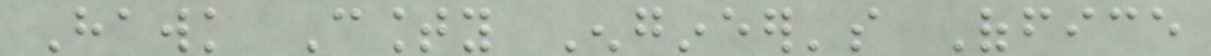Hawk County Engineer's Office
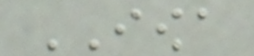IOWA
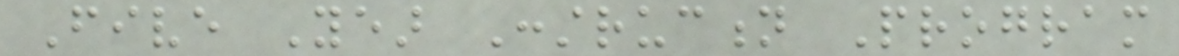Five Year Construction Program
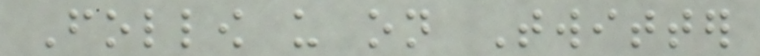Follow us on Twitter
